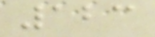123
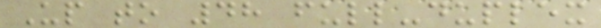Up to 48 full-duplex
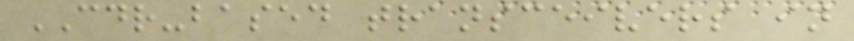CDR-based transceivers in
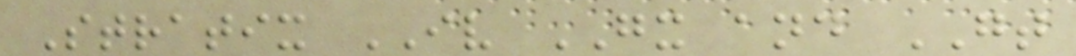Stratix IV GX and GT
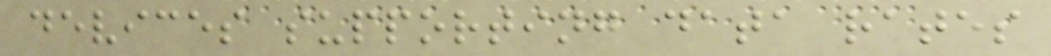devices supporting data rates
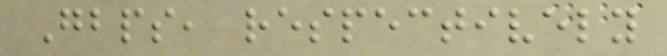Gbps, respectively
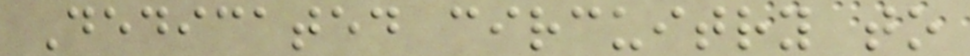Dedicated circuitry to
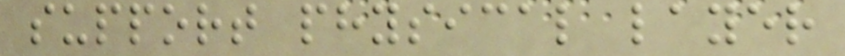support physical layer
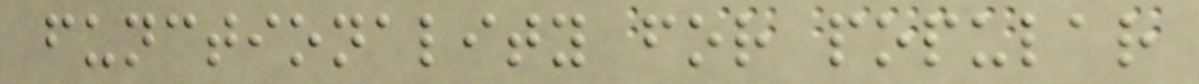functionality for popular
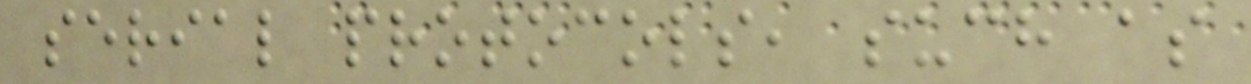serial protocols, such as
